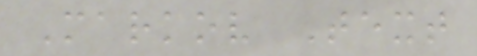Markov Text
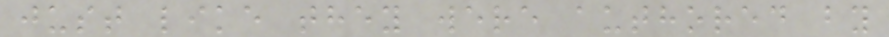just like they were authored by
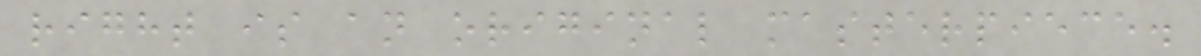right is an original masterpiece.
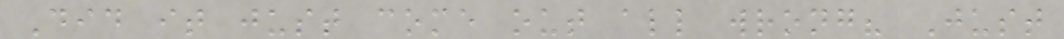Did it just come out all wrong? Just
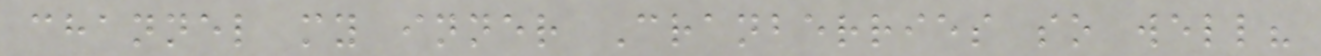channel my inner Cranberries so well?
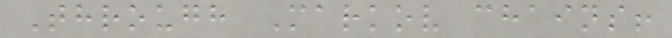Through Markov chains!
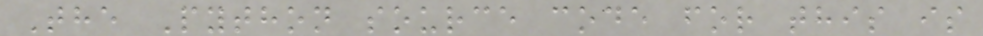The Python source code for this is
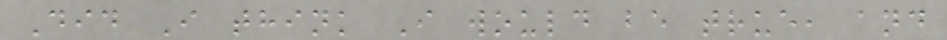Did I think I would be true, and
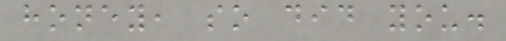honey, so did you.
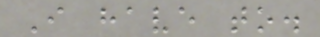I have to.
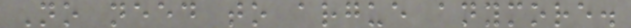No need to argue anymore.
